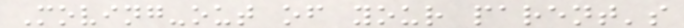Moving-out of your parent's
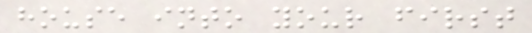house into your first
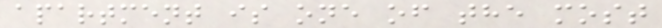apartment is one of the most
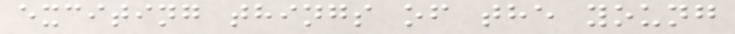exciting things of the young
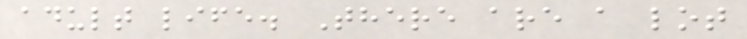adult life. There are a lot
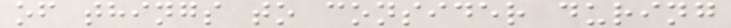of things to consider during
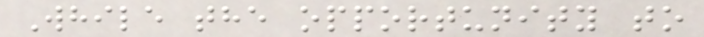While the opportunity to
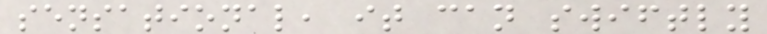sensational, it can swiftly
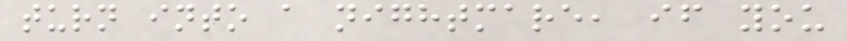turn into a nightmare, if you
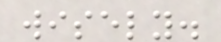wisely.
